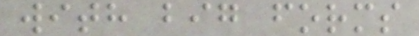with big forms
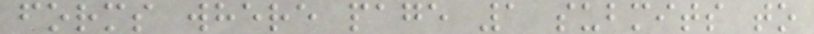forms where page 1 submits to
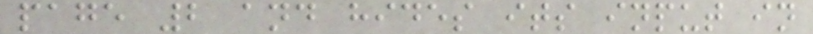page 2 and hides its input in
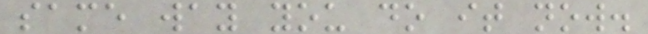same way you do it now.
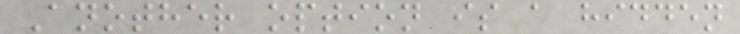Another option is a hidden
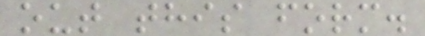out this form.
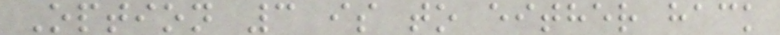Option 3 is to either hack
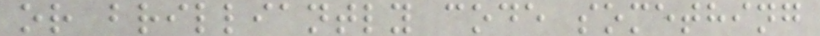or brilliantly code something
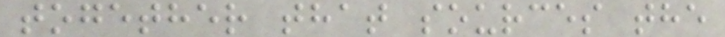together that sources the
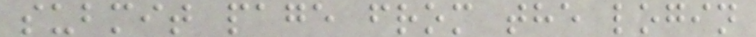submit page from the login
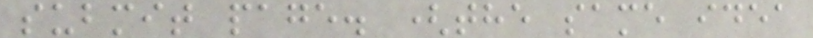submit page. (the same idea
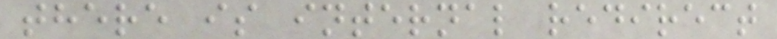there is internal redirect
